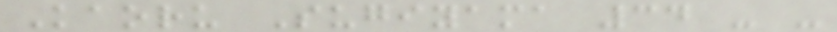Kaoru Sugiyama 34 - -
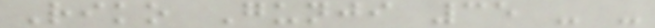Riko Gunji 35 - -
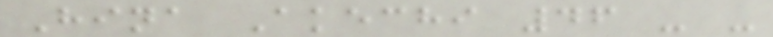Hina Akechi 46 - -
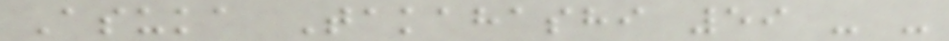Asuka Takahashi 59 - -
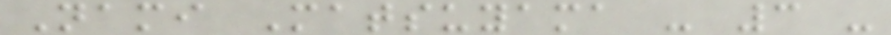Nami Matsuyama - 3 -
